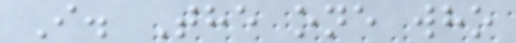I. The one who
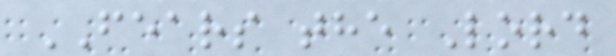FEARS the Lord
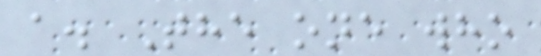a. The one who
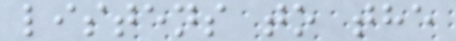listens to the
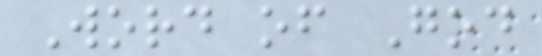Word of God
